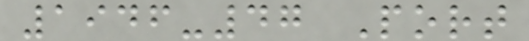1946-47 Port
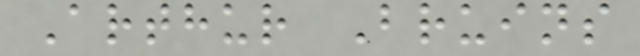Arthur Bruins
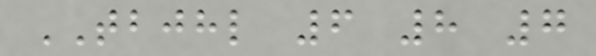TBJHL 6 8 7
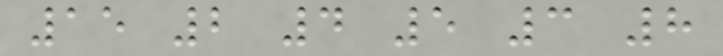15 2 4 5 3 8
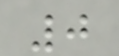0
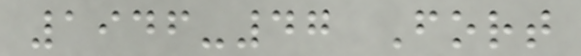1946-47 Fort
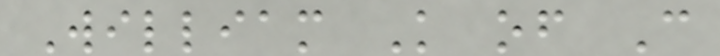William K of C
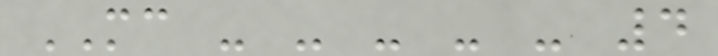MC - - - - - 4
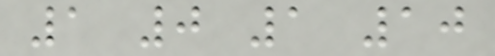1 0 1 10
